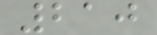210
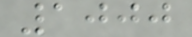1000
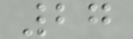27
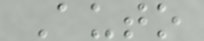Auto
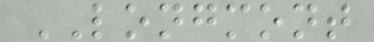LONGMONT
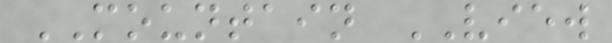MOUNTAIN VIEW
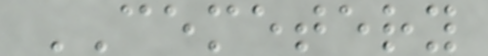CEMETERY
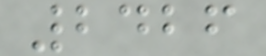2426
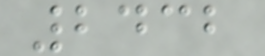2432
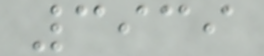3939
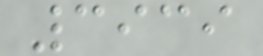3939
